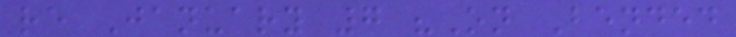re January 7 "On Bended
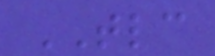TLC
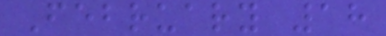February 18
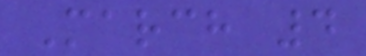March 4
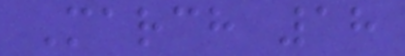March 18
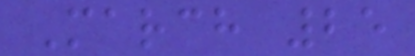March 25
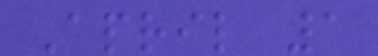April 1
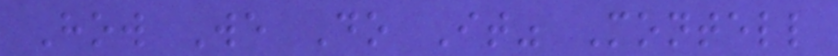How We Do It" Montell
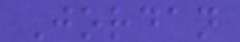Jordan
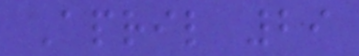April 29
